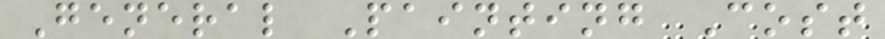General Painting Cost
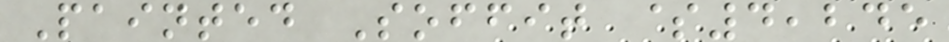Painted Soffit $4,245
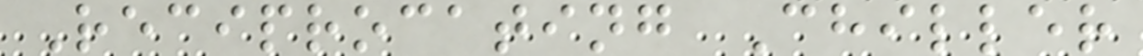Reciprocating Chiller
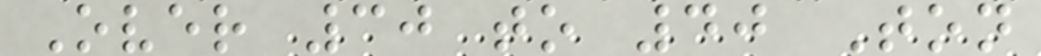Over 30 to 40 Ton
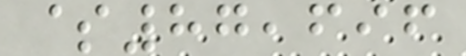$87,696
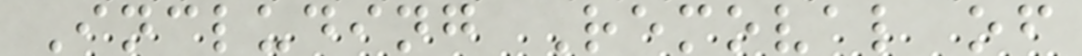Including Removal of
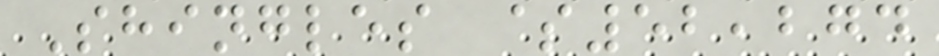Shingles $52,274
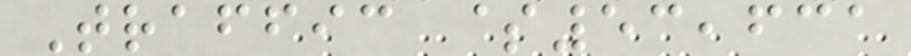Traffic $53,631
